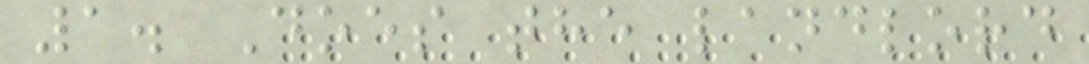1. Does the landlord
